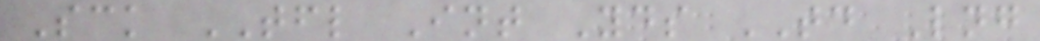Sck TFL Int Yds TD Lng
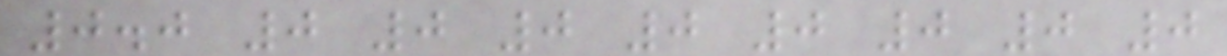0.0 0 0 0 0 0 0 0 0
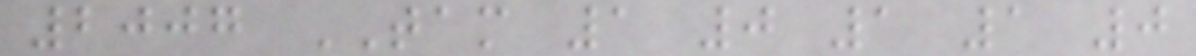2007 TAM 1 0 1 1 0
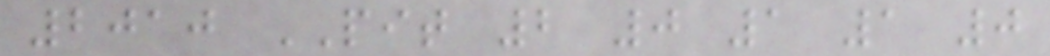2010 PIT 2 0 1 1 0
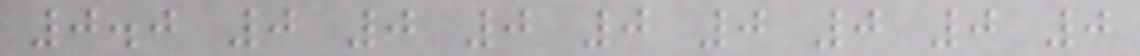0.0 0 0 0 0 0 0 0 0
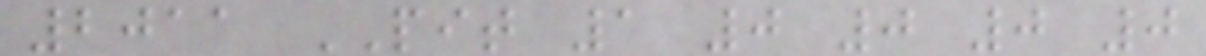2011 PIT 1 0 0 0 0
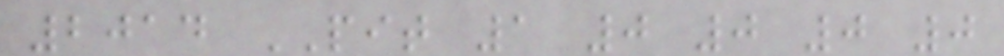2014 PIT 1 0 0 0 0
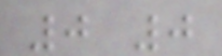0 0
